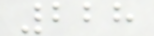228
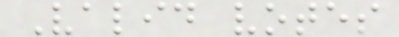Valid votes
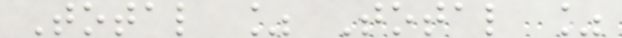Total % Total %
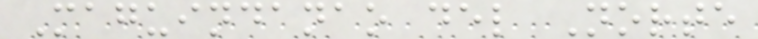Maguindanao del Norte
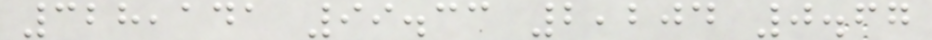328,141 99.33 2,204 0.67
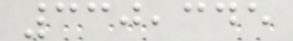330,345
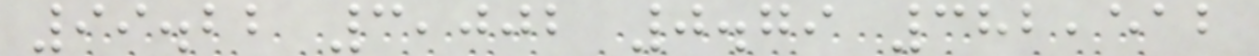99.22 3,002 0.79 382,512
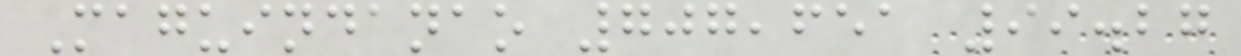Maguindanao 707,651 99.27
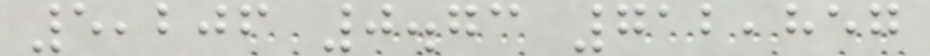5,206 0.73 712,857
